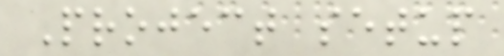Project setup
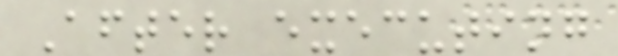After executing
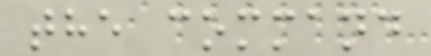the command
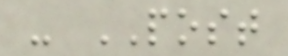- POST
